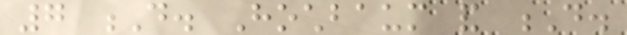7 D. Hochbaum and D.
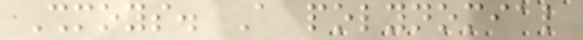Shmoys. A polynomial
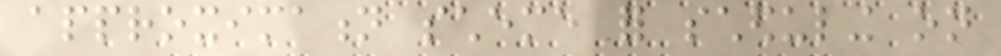approximation scheme for scheduling on
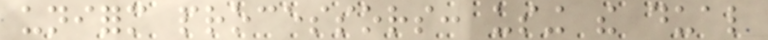uniform processors: using the dual
